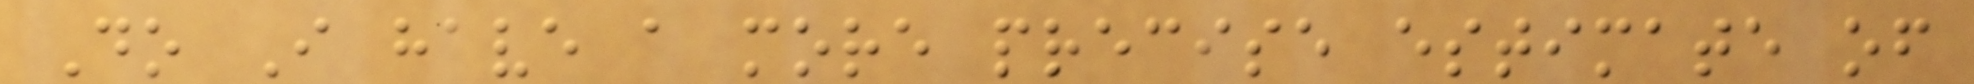Do I have a more precise estimate of
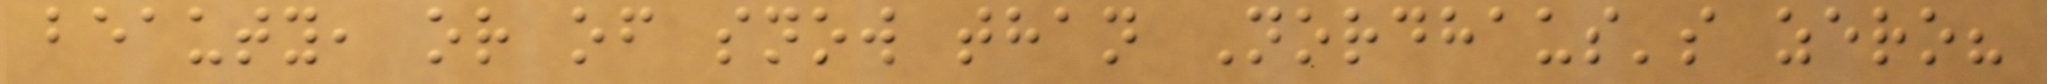beauty, or of snow than Nordhaus's zero?
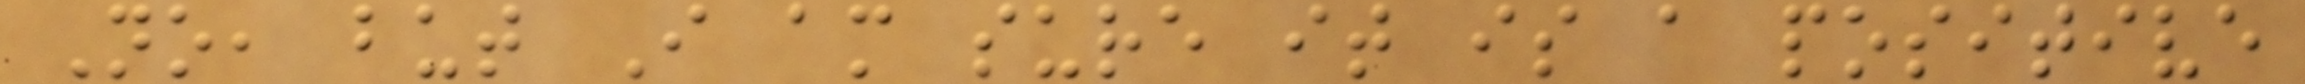No, but I am sure it is a positive
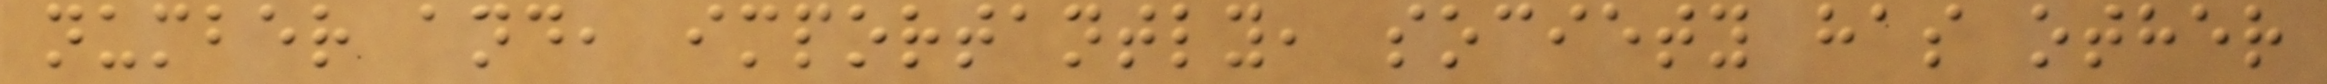number and, importantly, society has other
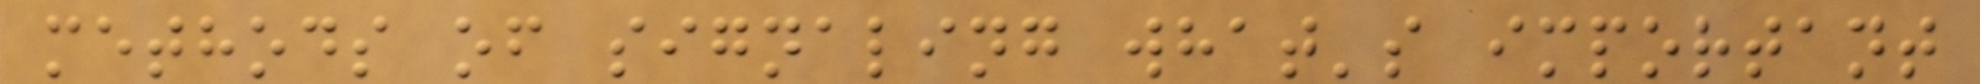methods of signaling what's important
